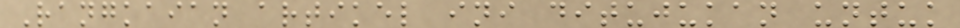Rangkaian artikel ini ditujukan untuk
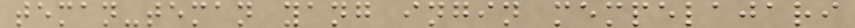teman-teman yang ingin mempelajari
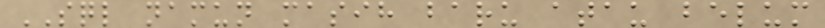SQL namun masih baru atau belum
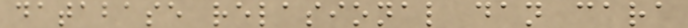database relasional dan cara
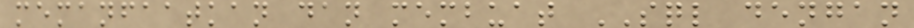memanfaatkan dan membuat SQL dengan
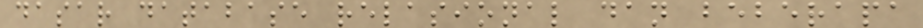dasar database relasional dan beberapa
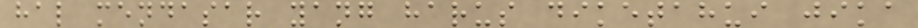hal mendasar yang harus diketahui jika
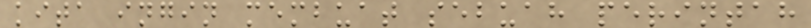kita ingin membuat sebuah perintah
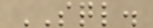SQL.
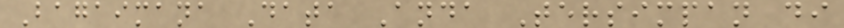Bagaimana Data Anda Tersimpan di
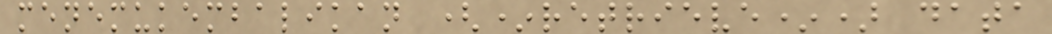menemukembalikan (*retrieve*) data
